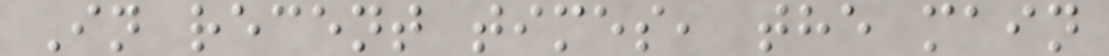In recent times, the main
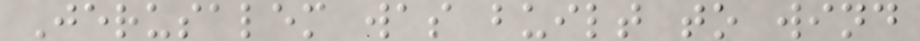Jerusalem was built to wind
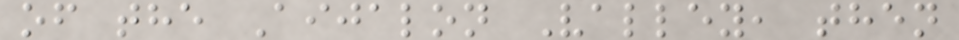of the Aijalon Valley, then
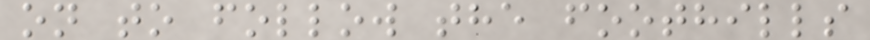on to follow the foothills
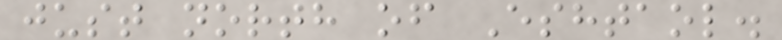just north of Eshtaol.
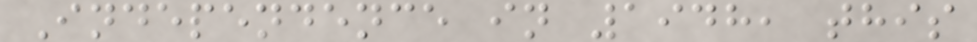Independence in 1948, this
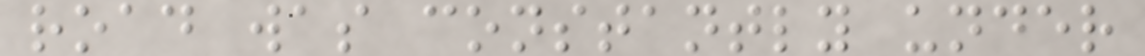road was constantly under
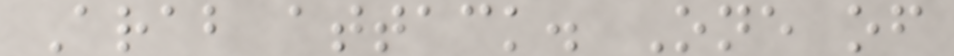Arab attack. One of
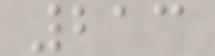213
